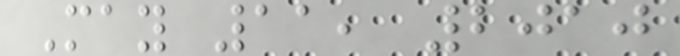May 11, 2010
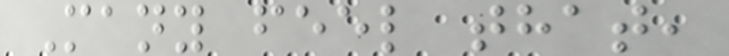Many feel that,
